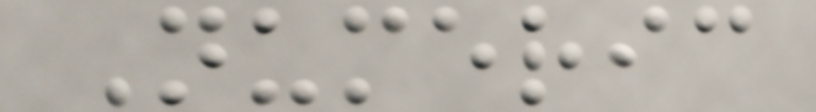Numeric
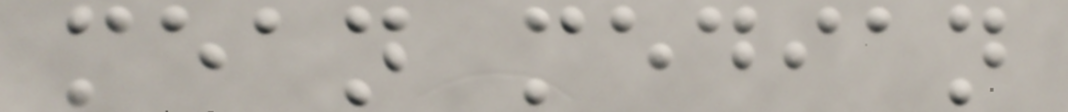mean median
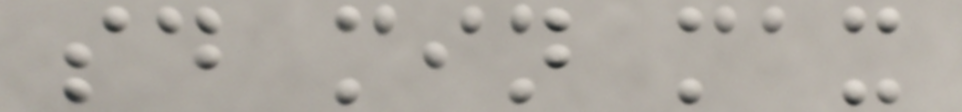sd min max
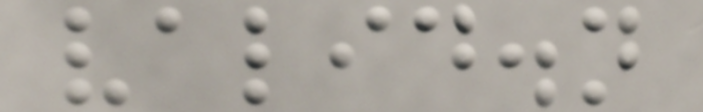valid.n
